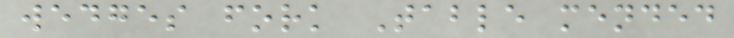wedges fork Table mended
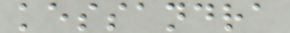kessandra
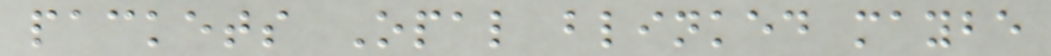packets Opal blinked maybe
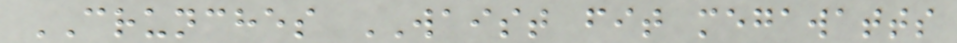CRUNCHES WAIST fit megawatts
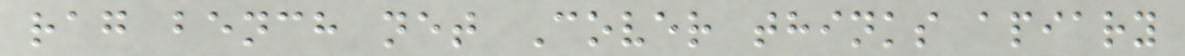rag bench net Cover thinks apiary
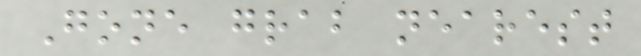Gone grab nearest
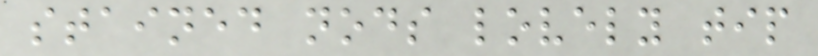stained nods lovely tip
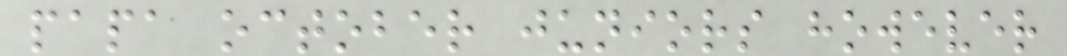papa october juniors however
